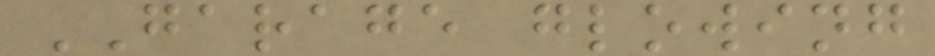GARAGE glowing
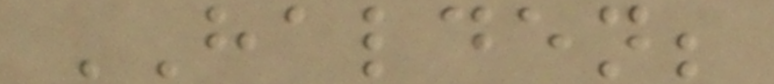HALDEN;
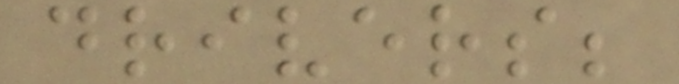drivers;
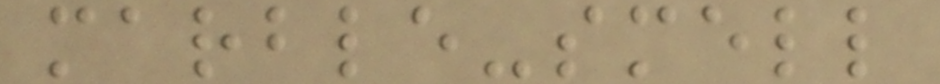marble-smell
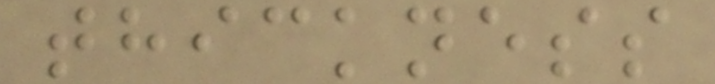thickness
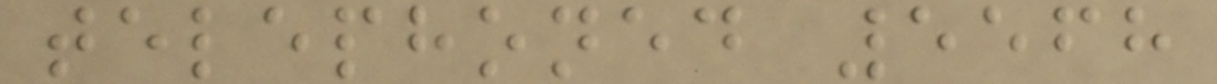telephoned 5568
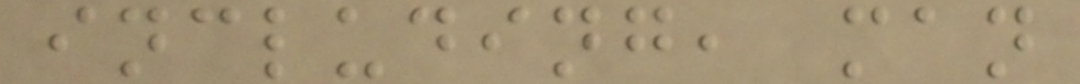including, man
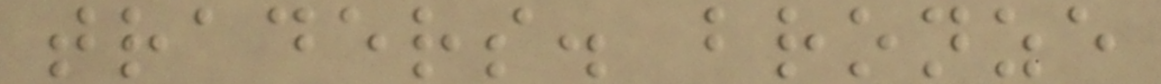traders. bronze
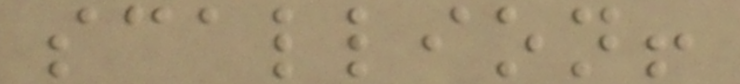scallion!
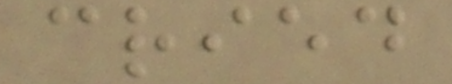cried
